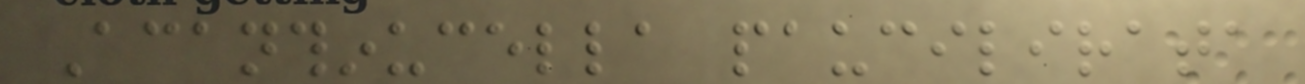Acanthinucella paucilirata
